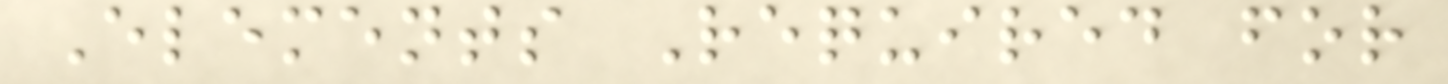Elements Required for
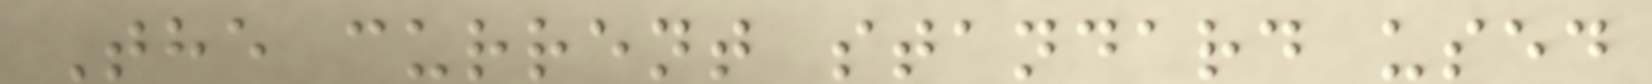The current standard used
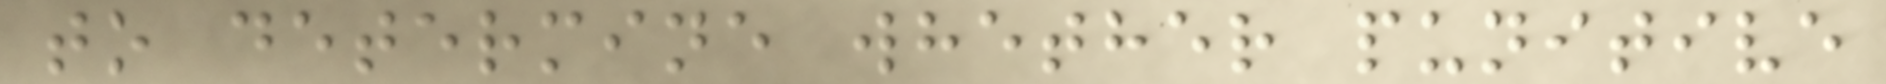to determine whether punitive
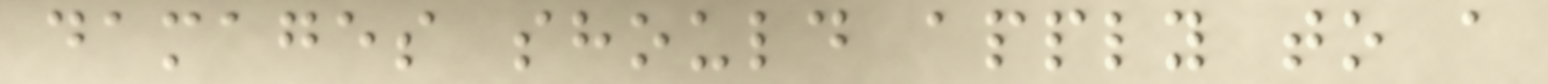damages should apply to a
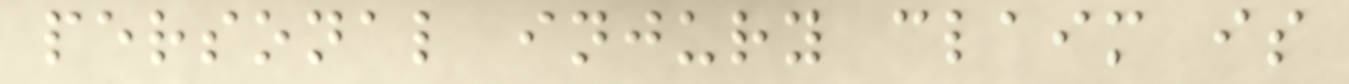personal injury claim is
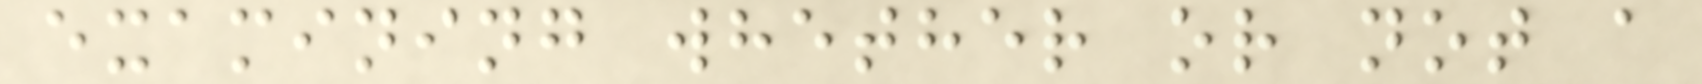examining whether or not a
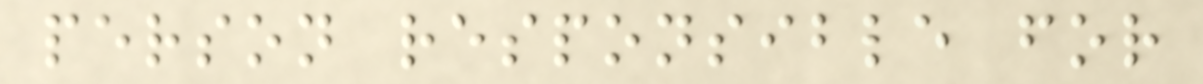person responsible for
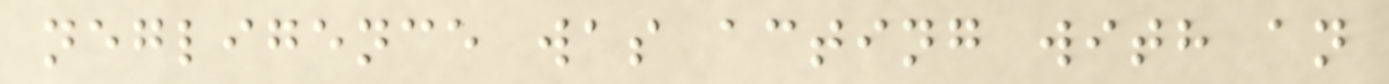negligence was acting with an
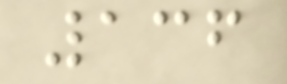136
